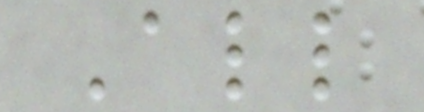All
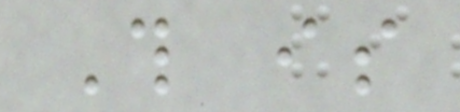This is
